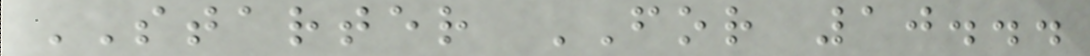STARTER FOR 10...
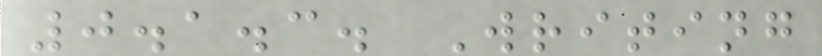0.1.3. Writing
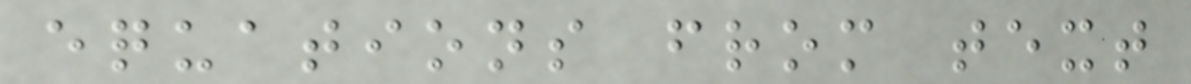equations from text
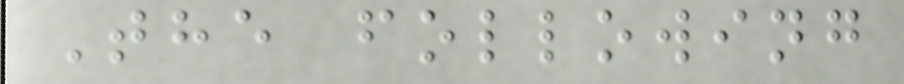The following
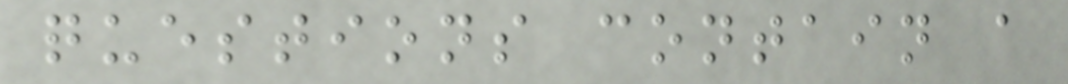questions contain a
